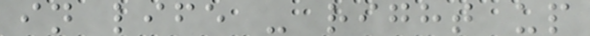in life - right up
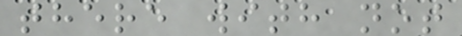there with not
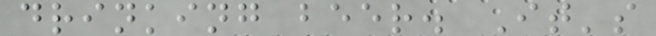drinking beer. It's
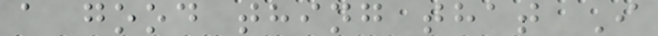a good thing that I
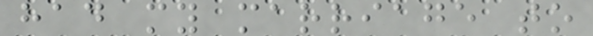had my marriage to
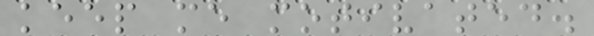keep me motivated.
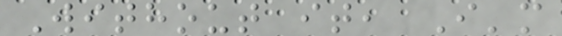Without it, I'm
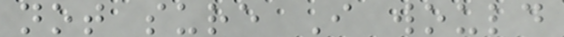not sure I would
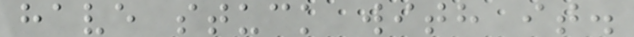have stuck with it.
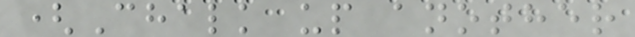(Chalk up another
